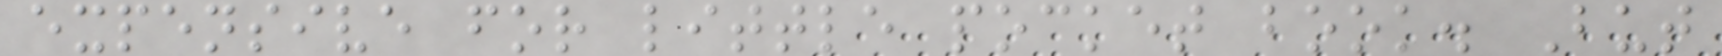expensive for little pocket book. But
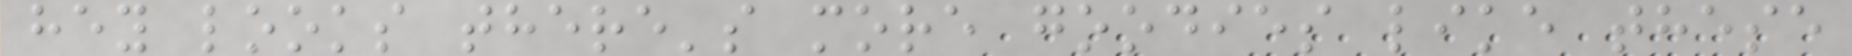hey looks there's more goodies like these
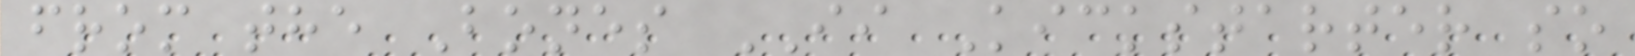from the Bones II Kickstarter so
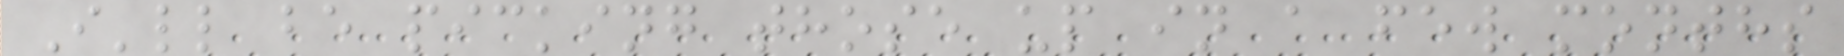I'll be picking those up in a few months
